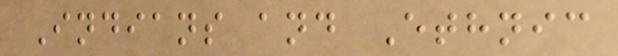Indians and Ethnic
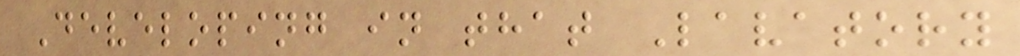Developing in that Lavatory
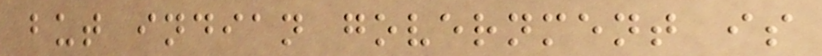but indian government is
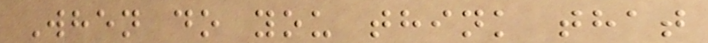When do you think that
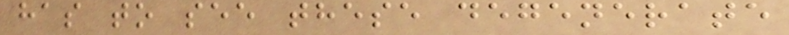has to see these degenerate
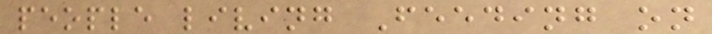people living Feeding on
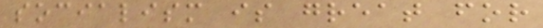socialism is great for
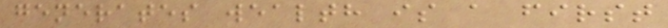generates wealth is a first
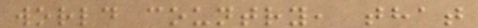world country, that
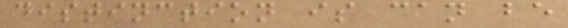distinction is can be
